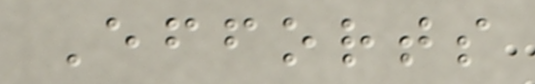Efforts
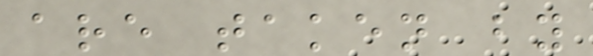are taken by
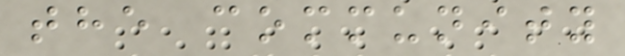the community
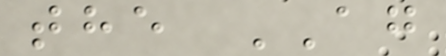the AG
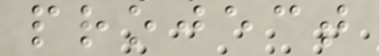project
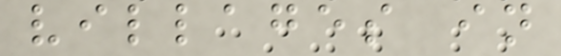villages in
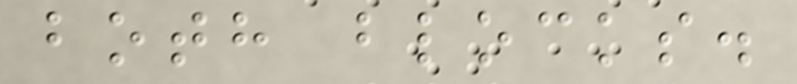both blocks.
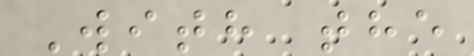With the
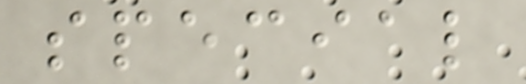special
